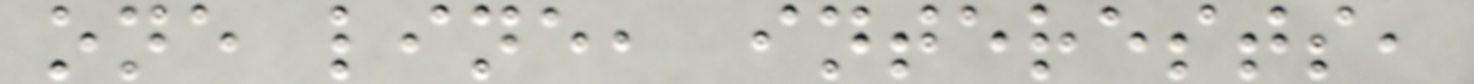one line, interests,
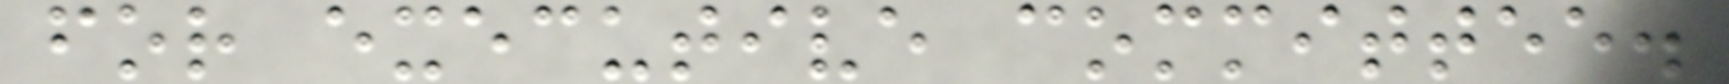for executive committee.
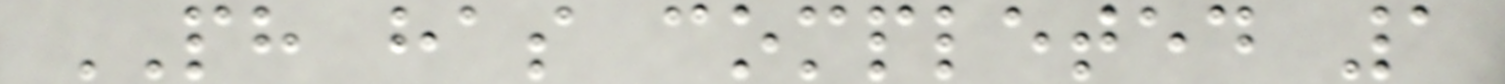PH has completed 1
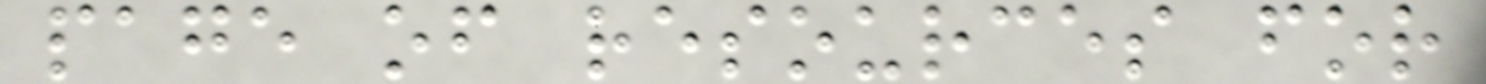page of resources for
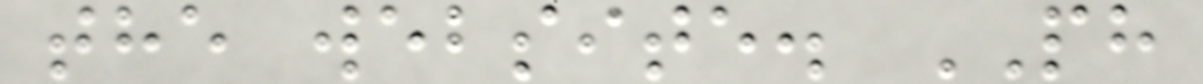the website. PH
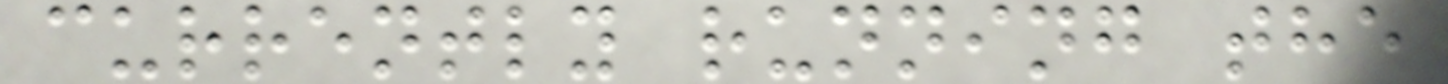currently running the
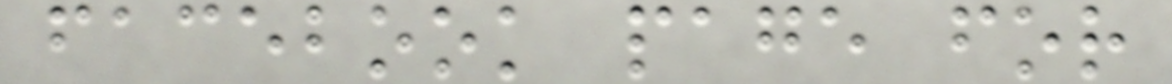facebook page for
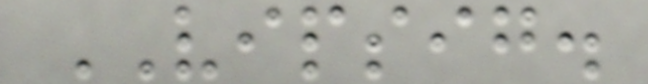VIPSIG.
